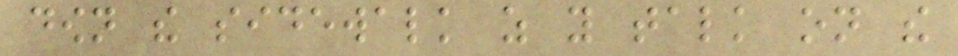down the sidewalk as you talk on the
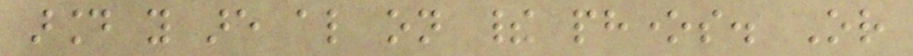around you are also on their phones. Or
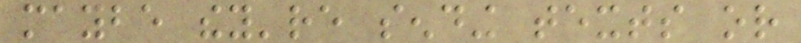maybe they're sending texts or
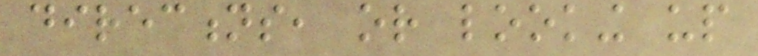directions, or looking up
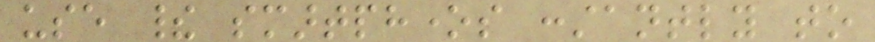use their smartphones constantly to
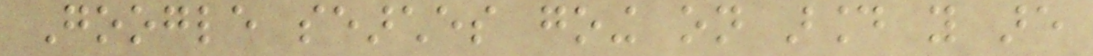Google searches going on around you are
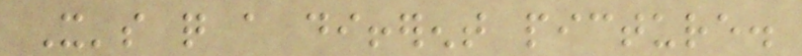It's quite a different picture.
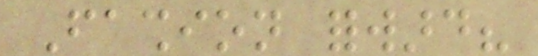Fashion forward?
